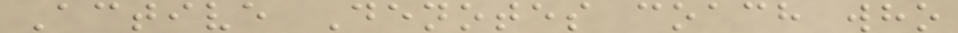Active Denotes coach who
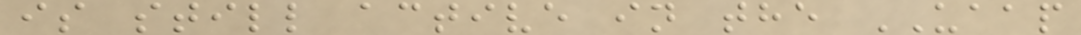is still active in the UAAP
